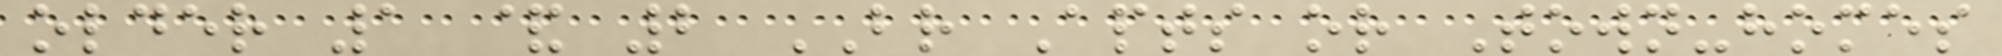older 1 & 2 BR Apts or Town-homes
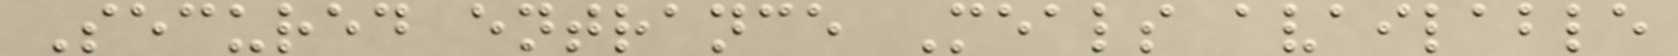Secured entrance Meals available
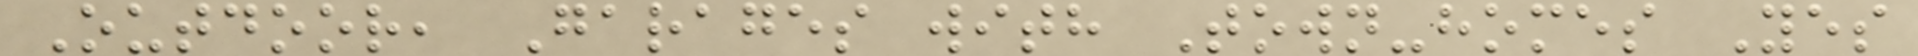Outdoor, Garages with Town-homes Yes
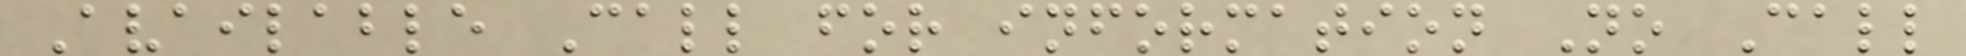Available Call for information No Call
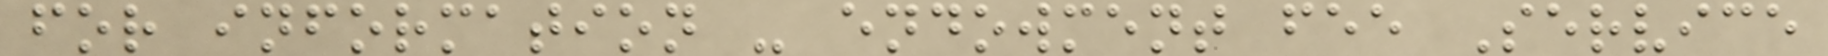for information - endowment fee Service
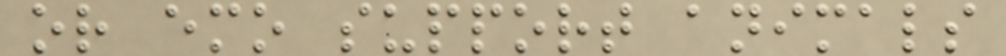or emo support animals
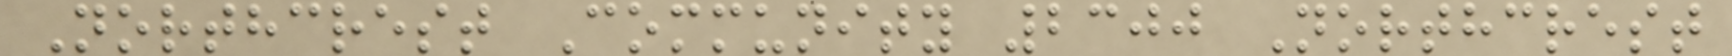Northcrest Community 2300 Northcrest
